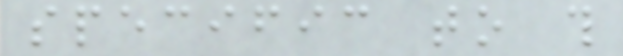specific to this
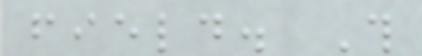field. This
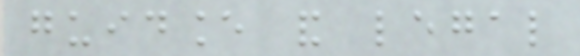guidance and legal
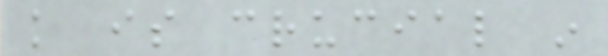knowledge is crucial in
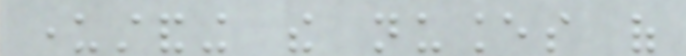understanding the nuances of
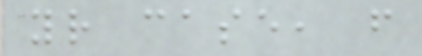your case, from
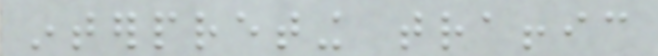interpreting traffic
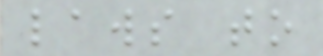laws to
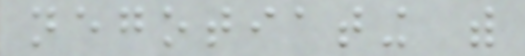negotiating with
